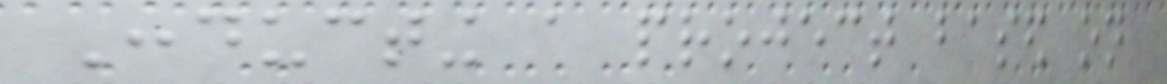Conducting a project based on
